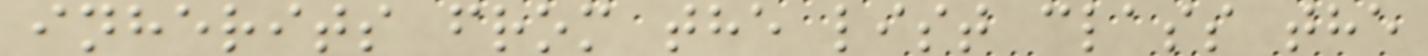inherits from the list class the
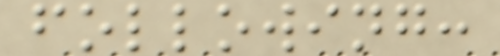following:
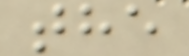the
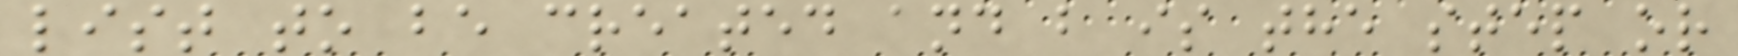list to be created and b is the step or
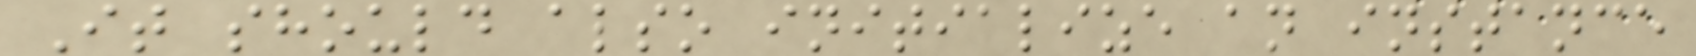It should also initialize an instance
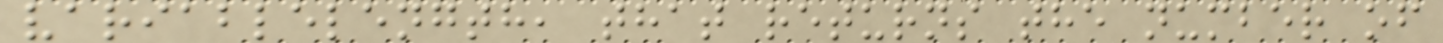variablelength, that returns the number of
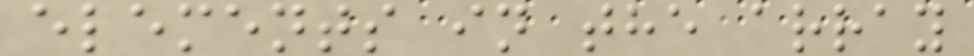elements in the array
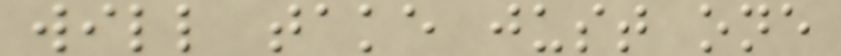will take just one
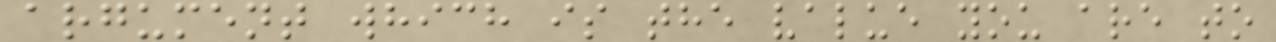argument which is the value you are to
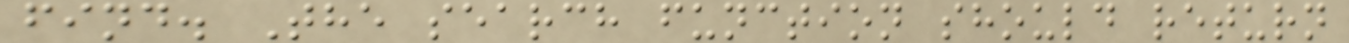find. The search function should return
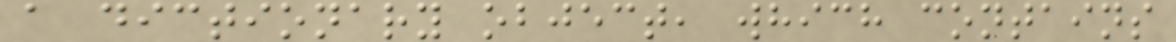a dictionary object, which contains
